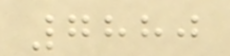7880
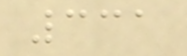331
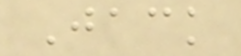Jack
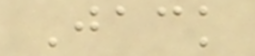Jack
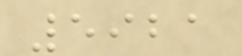5921
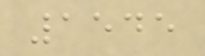1545
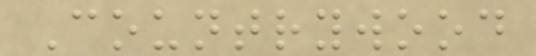Countrywood
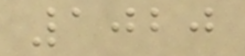1020
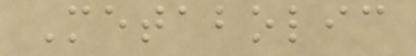Metabolic
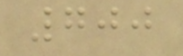700
